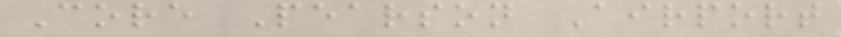Core Pearson Airport
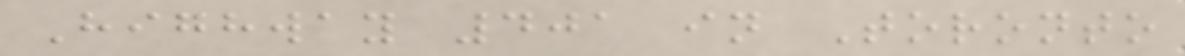Highway 401 in Toronto
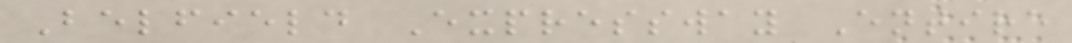Belfield Expressway Entire
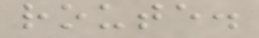route.
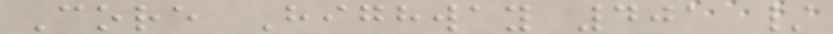Core Highway 401 /
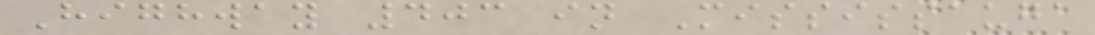Highway 403 in Mississauga
